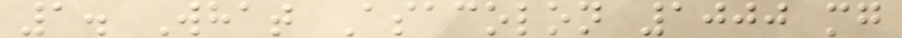1. What Asacolon 1000 mg
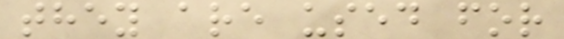they are used for
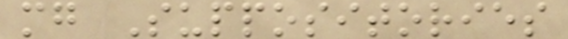mg Suppositories
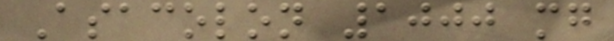Asacolon 1000 mg
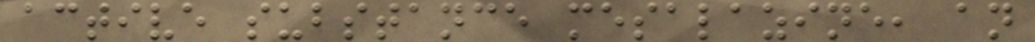active substance mesalazine, an
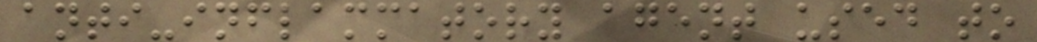anti-inflammatory agent used to
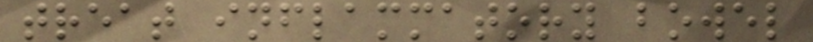treat inflammatory bowel
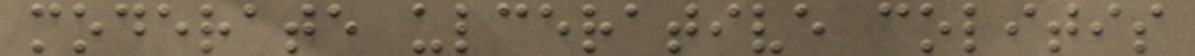moderate ulcerative colitis
